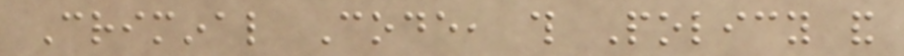Criminal Code, this Policy and
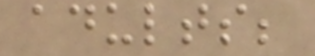adults;
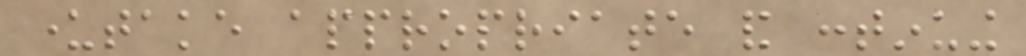undertake appropriate and continuing
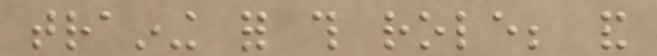training for this role; and
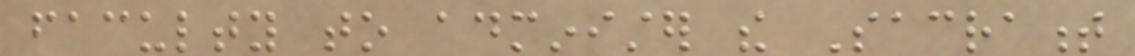faculty to administer the Sacrament
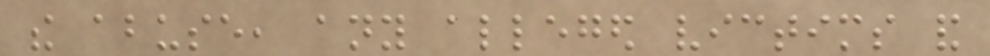the abuse, any alleged victims and
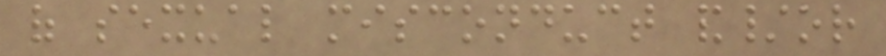of sexual misconduct and/or
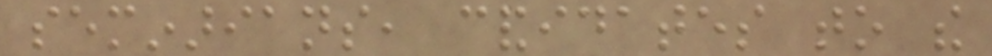seminarians, candidates to the
